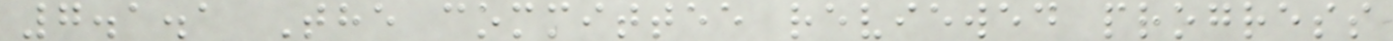7.1.1 The committee reviewed progress
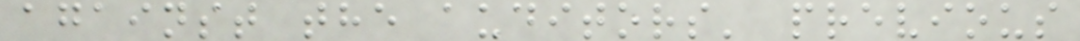against the auditors' previous
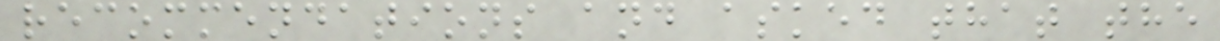recommendations and asked that the
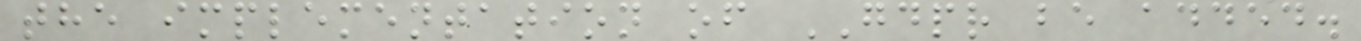the implementation of GDPR be added.
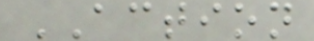ACTION
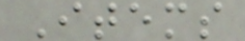Items
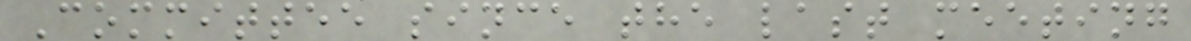Committee since the last meeting
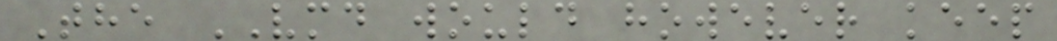The VMD would however keep
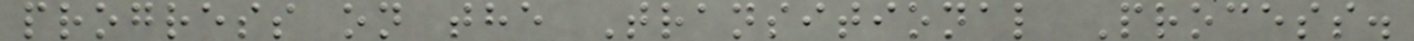progress on the Transitional Process.
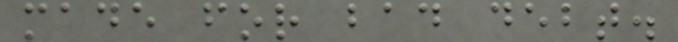made for bad debt.
